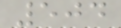504
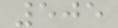505
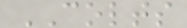COLTS
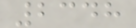2348
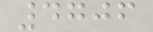4706
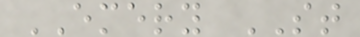EMERY ST
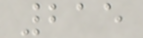215
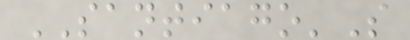SANTIAGO'S
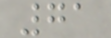71
